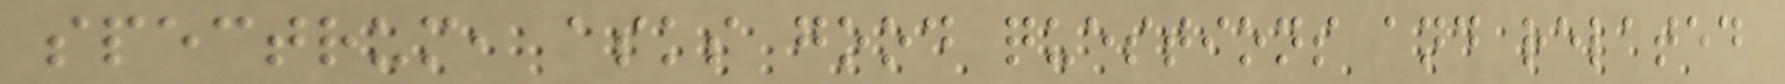spectrum, asks good questions and related
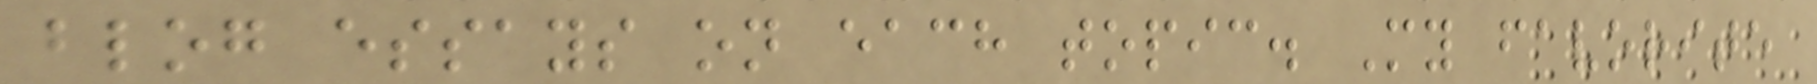blog essays on each topic. My favorite
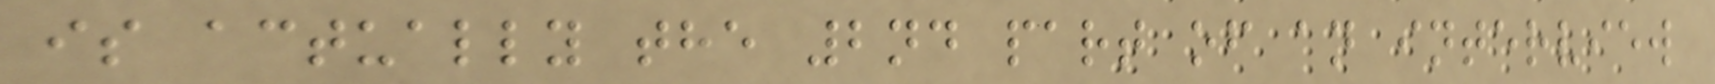is actually the 2nd part of an interview
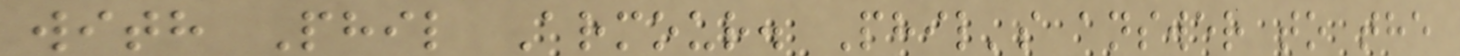with Phil Armour. Phil's answer to the
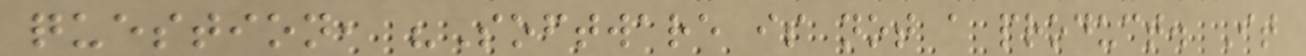question, "Software is not a product. It
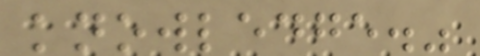knowledge."
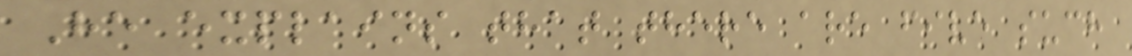He explains that there are five such
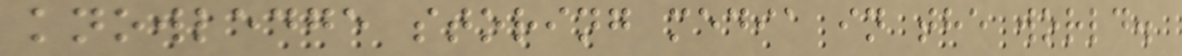knowledge storing media in the world.
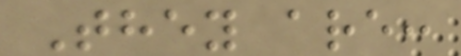They are:
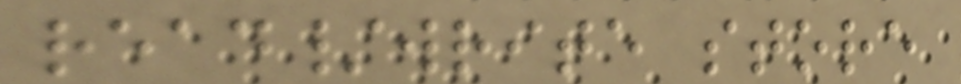read/write store
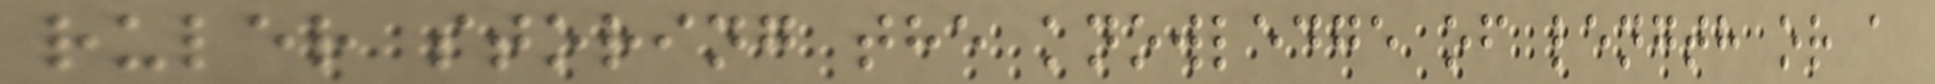ruler storing the knowledge of length or a
